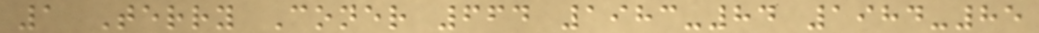1 Terry Coner 664 1983-84 1984-85
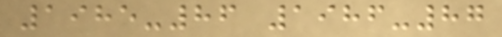1985-86 1986-87
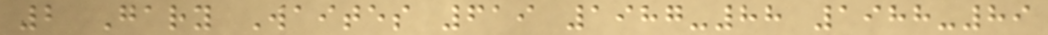2 Gary Waites 619 1987-88 1988-89
